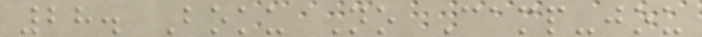28. Boku No Camp-jou
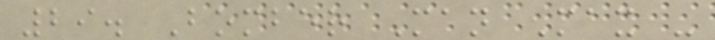29. Bomber Man Max -
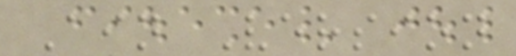Ain Version
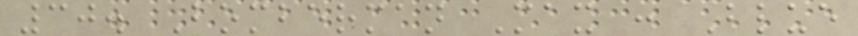30. Bomberman Max : Blue
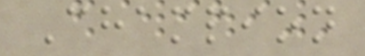Champion
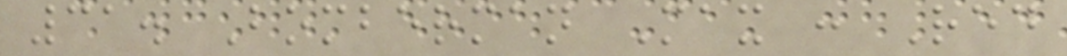31. Bomberman Max : Red
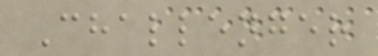Challenger
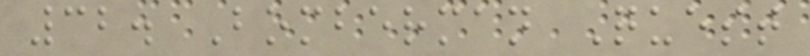32. Bomberman Quest
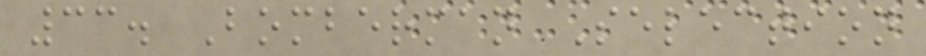33. Bomberman Selection
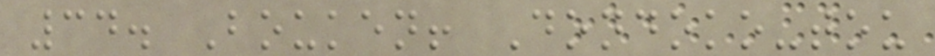34. Bouken! Dondoko-tou
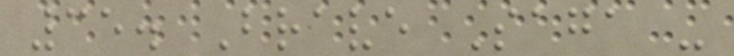35. Brave Saga -
